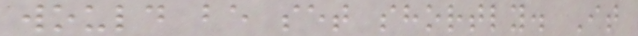would be set shortly. It
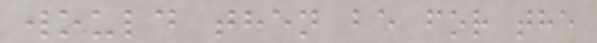would then be for the
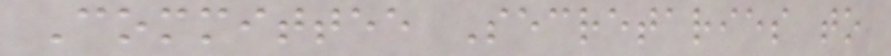Committee Secretaries to
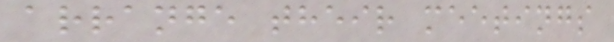arrange their meetings
